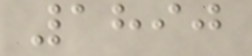1890
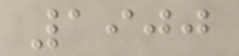1900
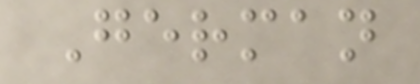German
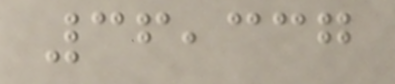36,337
